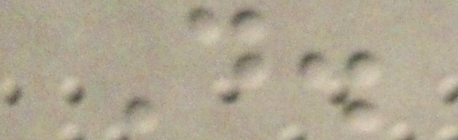D.
